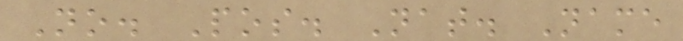No. Pos. Nat. Name
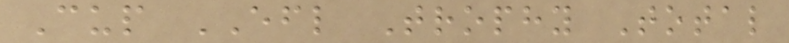Cup EFL Trophy Total
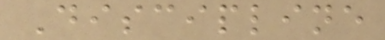Discipline
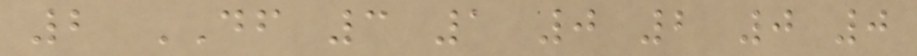2 DF 3 1 0 2 0 0
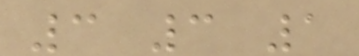3 3 1
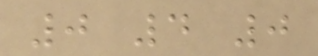0 4 0
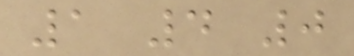1 4 0
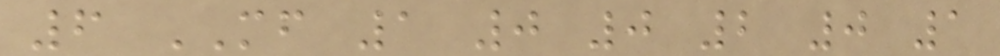6 MF 1 0 0 2 0 1
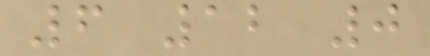6 12 0
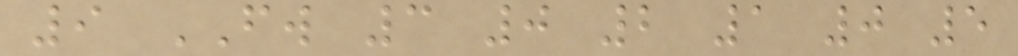9 FW 3 0 2 1 0 5
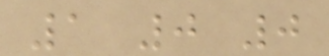1 0 0
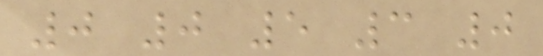0 0 5 3 0
